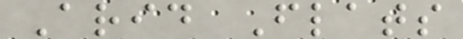Arid Flats
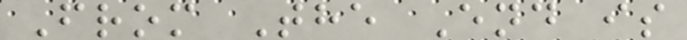From The End is
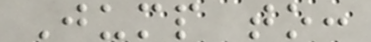Jump to:
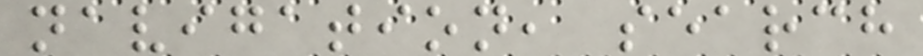navigation, search
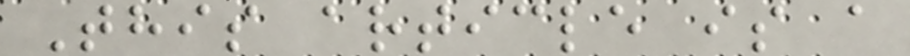This article is a
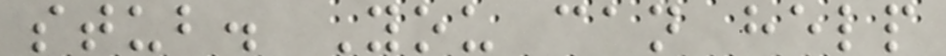stub. You can help
